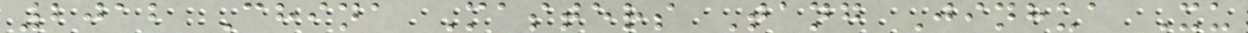2012 China Masters Tang Jinhua Xu
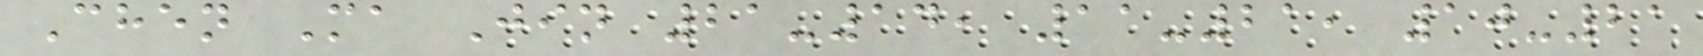Chen Ma Jin 21-14, 11-21, 10-21
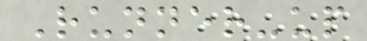Runner-up
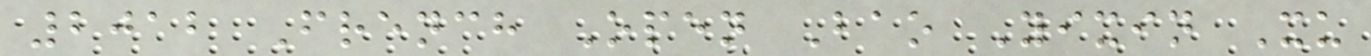2012 French Open Bao Yixin Xu
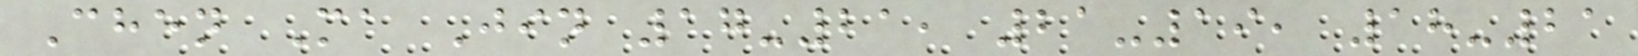Chen Ma Jin 17-21, 21-19, 18-21
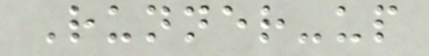Runner-up
